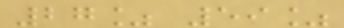27% 59%
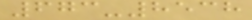673-8538
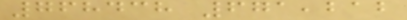768438 671,212
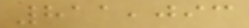811,093
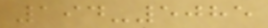194-5085
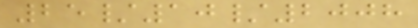25/10/2008
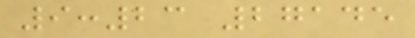9:23 27145
